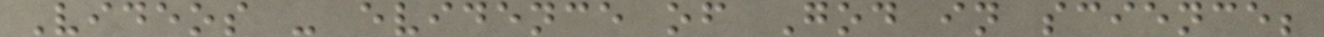Videos - evidence of God in science;
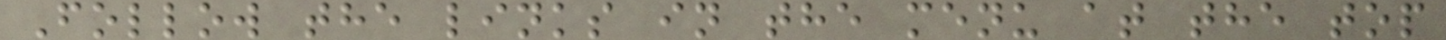Follow the links in the menu at the top
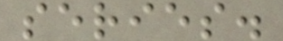series.
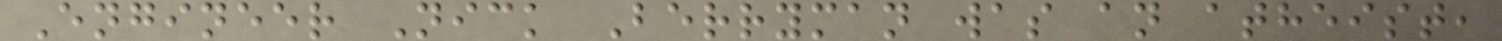Engineer Nick Berryman was an atheist,
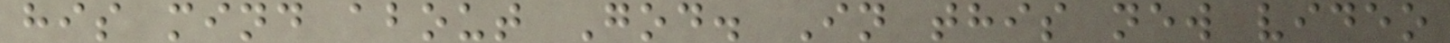his mind about God. In this new video
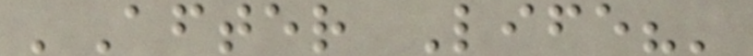'After Life?'
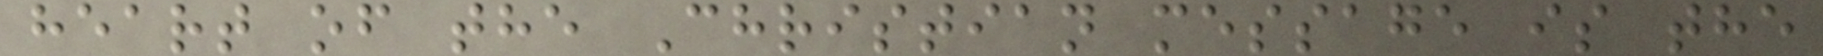heart of the Christian message is the
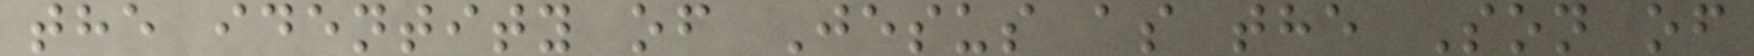the identity of Jesus as the Son of
